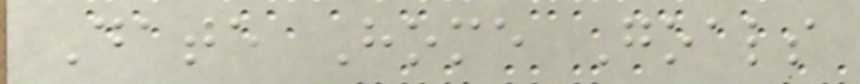Date Home Goals
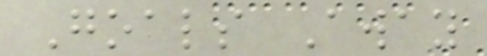Goals Away
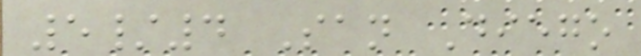5/4 San Diego
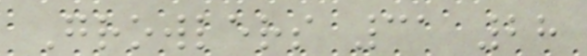Growlers 31 28
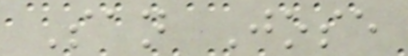San Jose
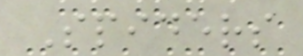Spiders
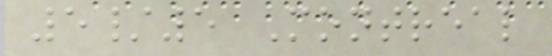5/5 Montreal
